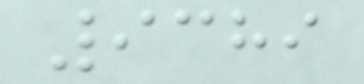9389
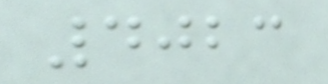4023
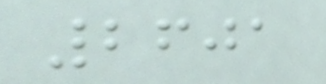2601
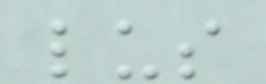lus
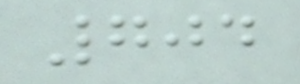704
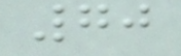70
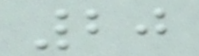20
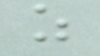z
